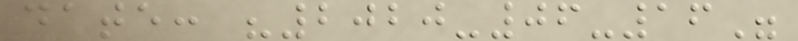date: "2020-06-16"
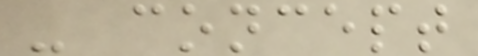- concept
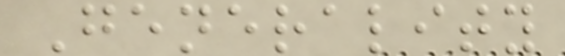Generality
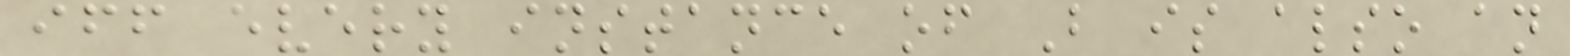iff every instance of B is also an
